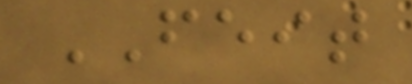FEIT
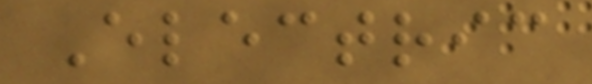Electric
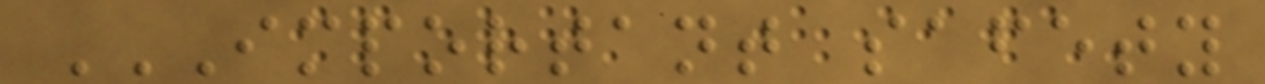IMPORTANT SAFETY
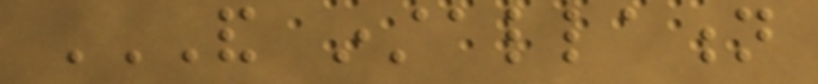AND INSTALLATION
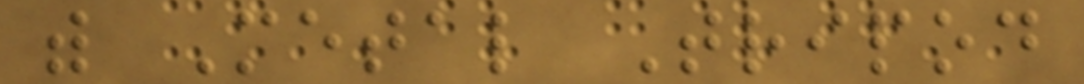with Metal Tripod
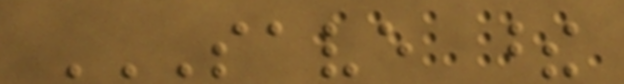SAVE THESE
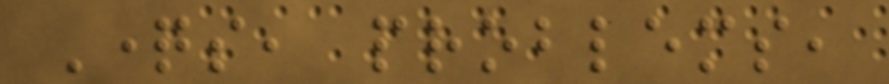Questions, problems,
